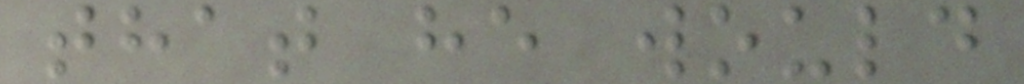that he would
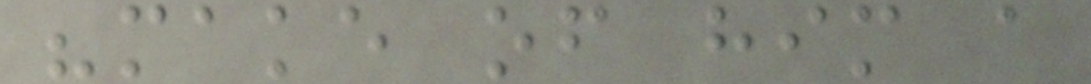"make of him a
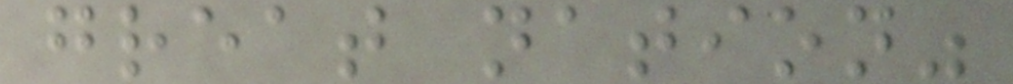great nation"
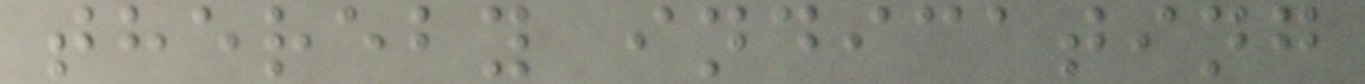thereby indicating
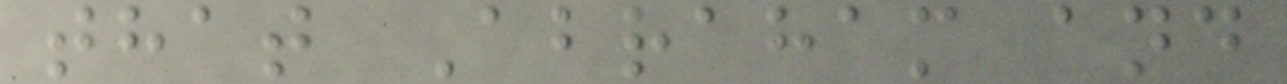that Abraham and
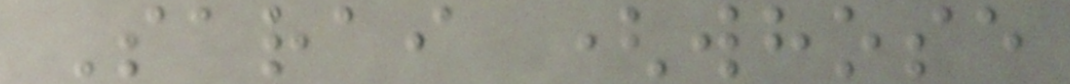Sarai (whose
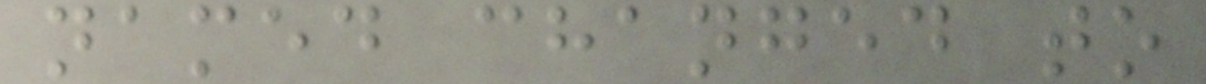named changed to
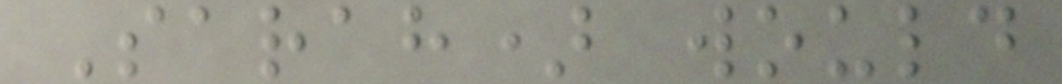Sarah) would
